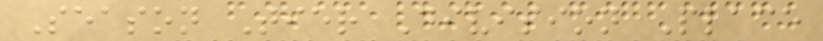Season Tier Division Place
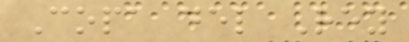Copa del Rey
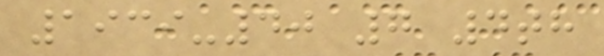1939-40 7 4th
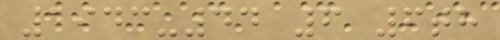1943-44 6 6th
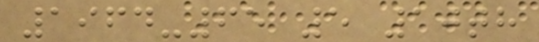1964-65 5 10th
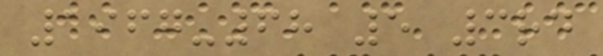1967-68 5 3rd
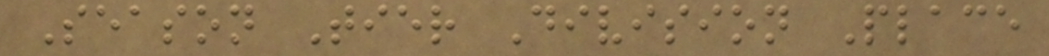Season Tier Division Place
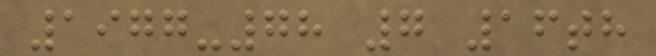1977-78 7 16th
